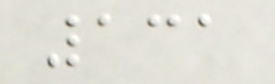131
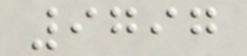9797
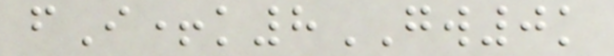fI+k8GW0k
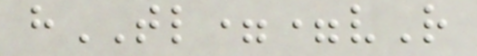hTL==vR
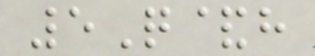5Q&h
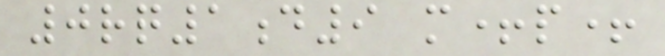0rq1d9 m+p+
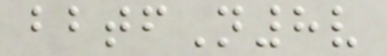bbtfN8v
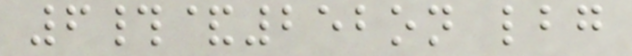6#&252on lbg
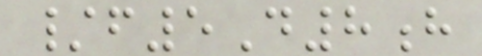/f5D8h
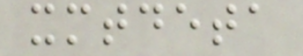xmtdeta
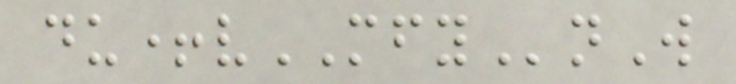du+vMFYnW
